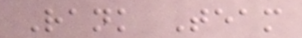Rank Team
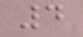4
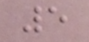5
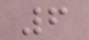6
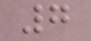7
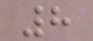8
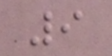9
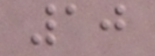10
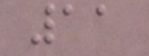11
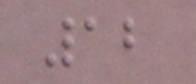12
